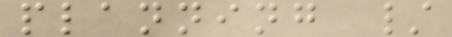planning /
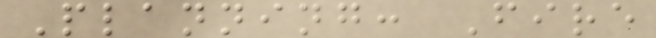Planning: Fire
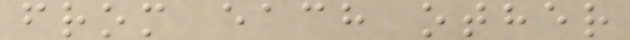from each other
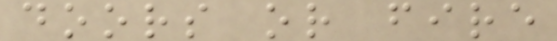doors or fire
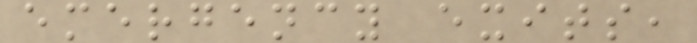emergency exits,
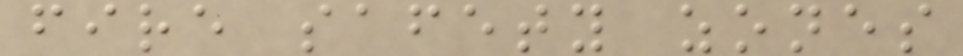fire safety zones
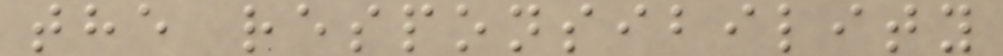the responsibility
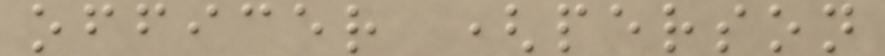officer (person
